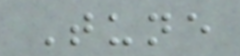Tune
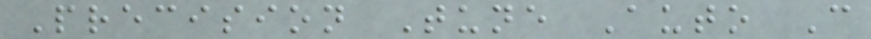Precision Tune Auto C
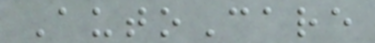AutoCare
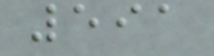591
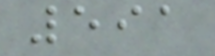591
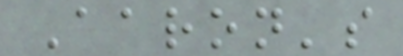Aaron's
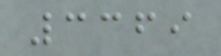3369
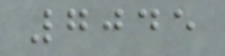7045
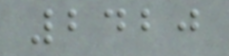2420
